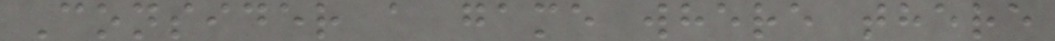Consider a game where there
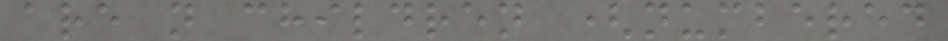are n children (numbered
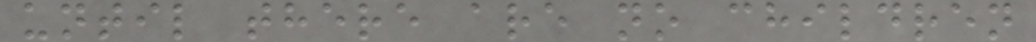until there are no children
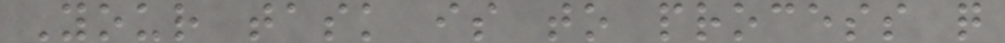Your task is to process q
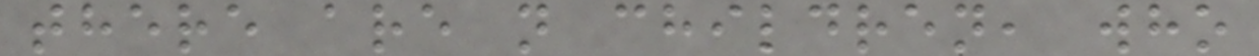there are n children, who
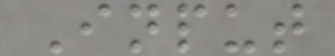Input
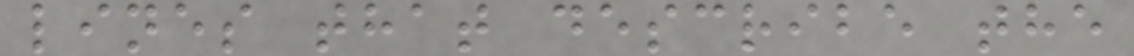lines that describe the
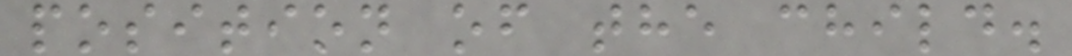position of the child.
